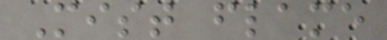Mist flame
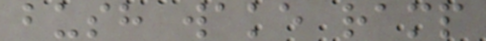bush wake ramp
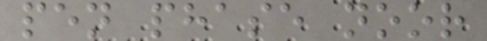pen phase noor
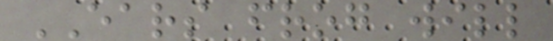EARS frog will
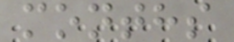months
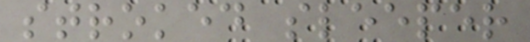stroked sleeper
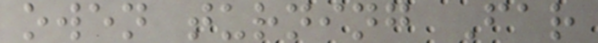owen turning Far
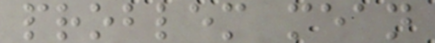problem mean
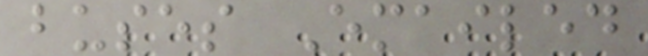buses Emailed
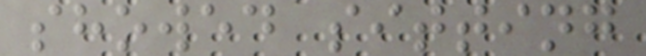showed sitting
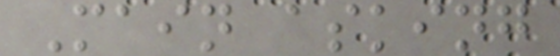Main asking
